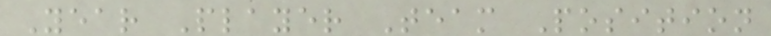Year Player Team Position
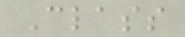Class
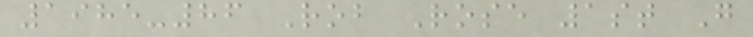1985-86 Rob Rose 1st G
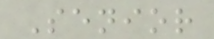Senior
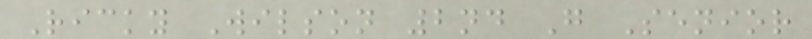Ricky Wilson 2nd G Senior
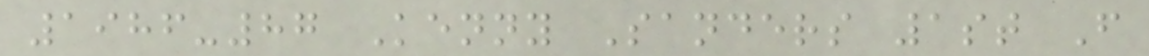1986-87 Kenny Sanders 1st F
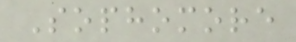Sophomore
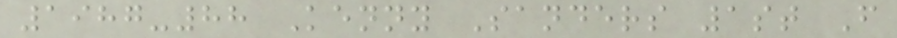1987-88 Kenny Sanders 1st F
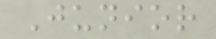Junior
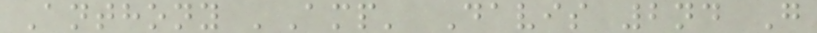Anthony 'Amp' Davis 2nd G
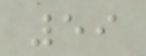59
